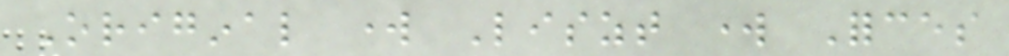Original work Liszt work Forces
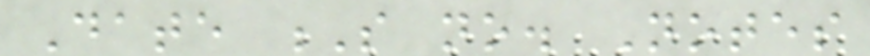Date S no. Notes
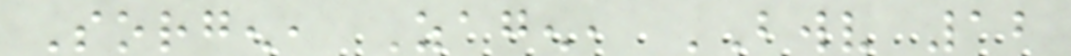Sorgen, Zagen, BWV 12
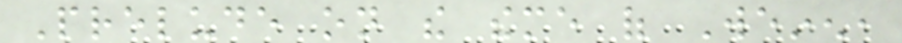Prelude on the theme of Weinen,
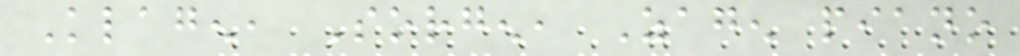Klagen, Sorgen, Zagen piano
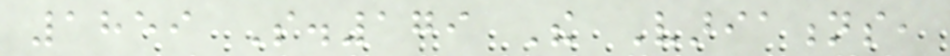1859 S.179 The Variations,
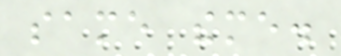same theme.
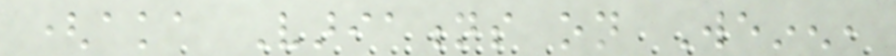(aka Variations on Weinen,
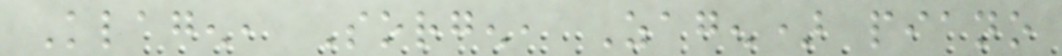Klagen, Sorgen, Zagen) piano
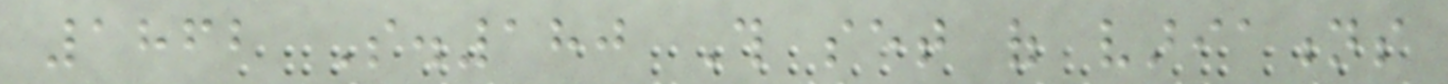1862 S.180 This set of variations
